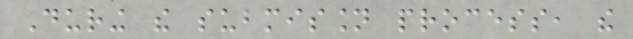During the submission process, the
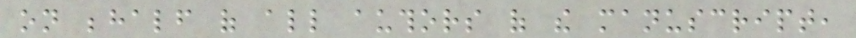on behalf of all authors of the manuscript,
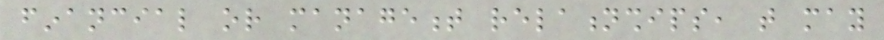financial or management relationships, that may
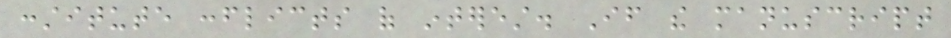constitute conflicts of interest. If the manuscript
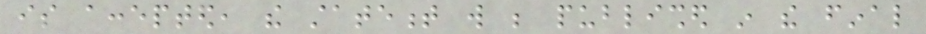is accepted, the statement will be published in the final
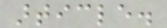article.
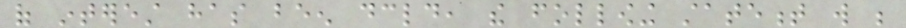of interest has been declared, the following statement will be
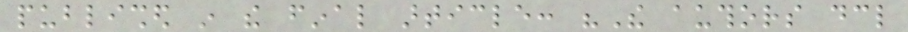published in the final article: "The authors declare
